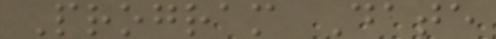Program Date
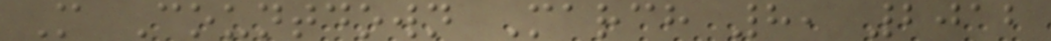M Countdown March 8, 2012
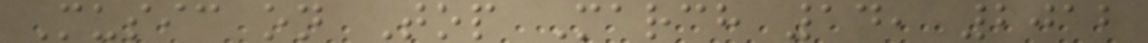Music on Top March 14, 2012
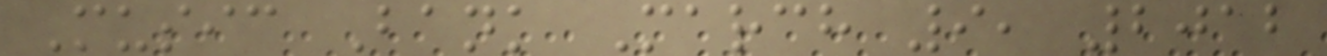Music Bank March 9, 2012
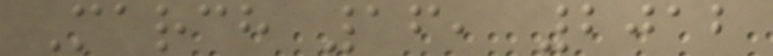March 16, 2012
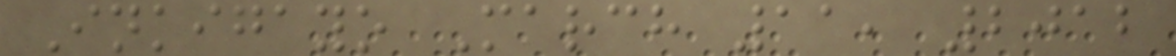Inkigayo March 11, 2012
